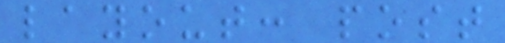layout: post
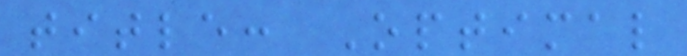title: Optimal
